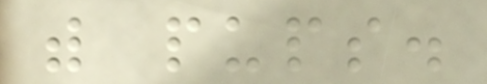with pups.
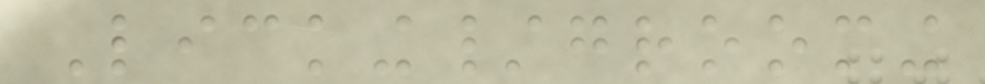Licking/grooming
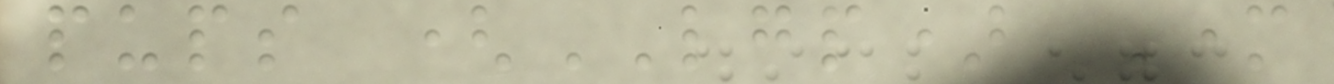pups (LGP) Mother
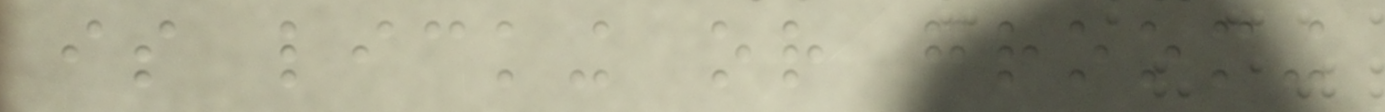is licking or grooming
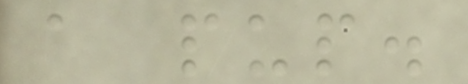a pup.
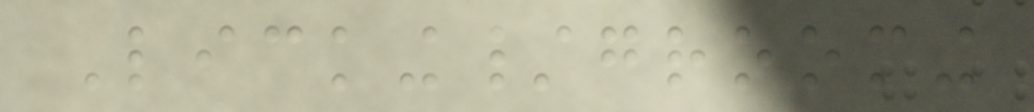Licking/grooming
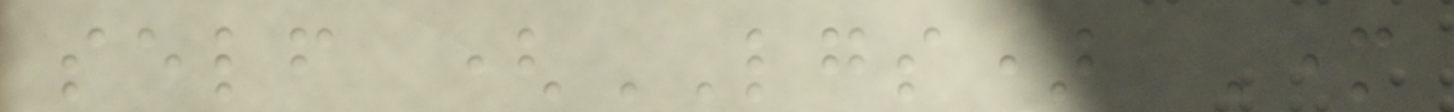self (LGS) Mother
